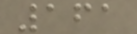161
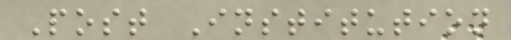Post Institution
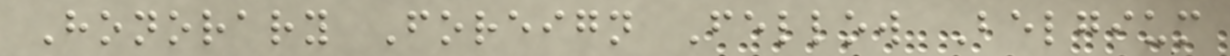Honorary Foreign Fellow Belgium
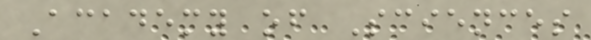Academy of Sciences
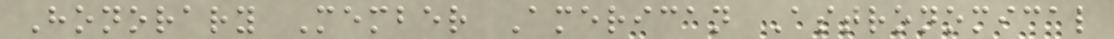Honorary Member American Astronomical
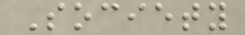Society
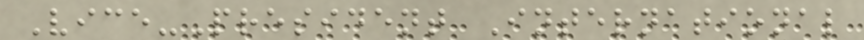Vice-President International
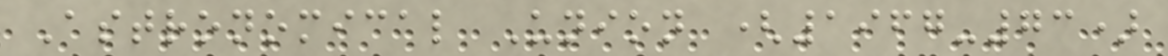Astronomical Union (1967-73)
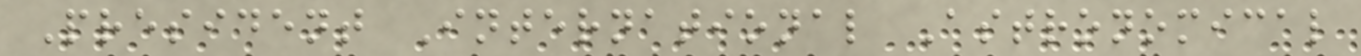President International Astronomical
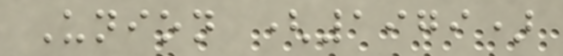Union (1979)
